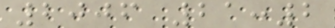2006 21:2
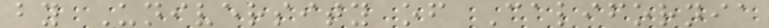by University of California
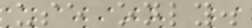use only.
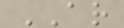AR
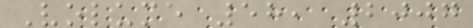Volume 58, 2007
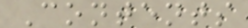Contents
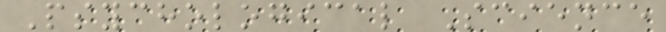Psychological Science
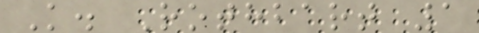K. Rothbart 1
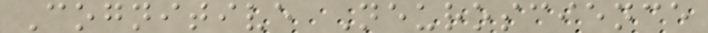Cognitive Neuroscience
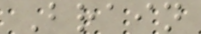Brain
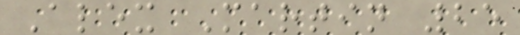Alex Martin 25
